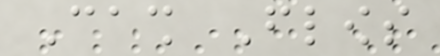Cash Flows
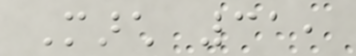March 31,
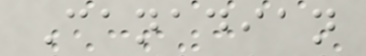Canadian
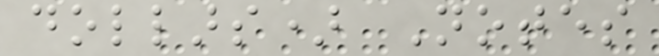dollars) Notes
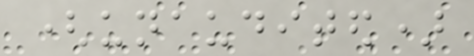(unaudited)
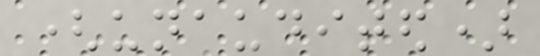(unaudited)
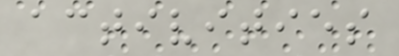activities
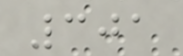301
